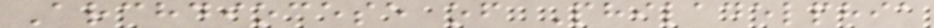Archdiocese of Philadelphia
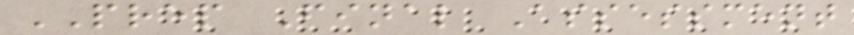PREP Final Assessment
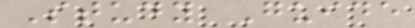Study Guide
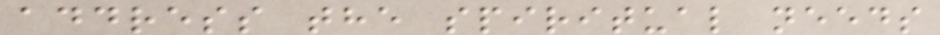address the spiritual needs
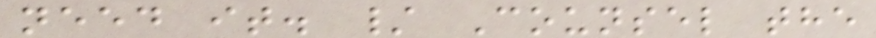need it. / Counsel the
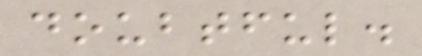doubtful.
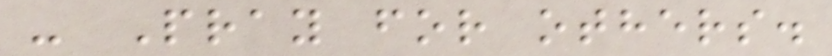- Pray for others.
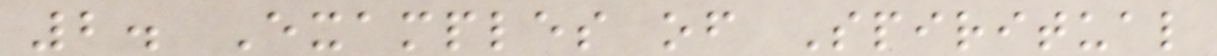2. Examples of Spiritual
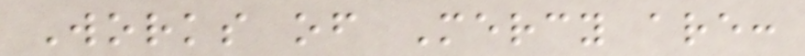Works of Mercy are:
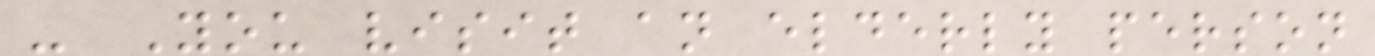- You visit an elderly person
